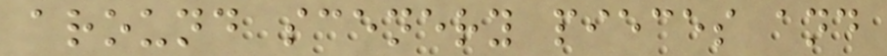around scenery pieces and
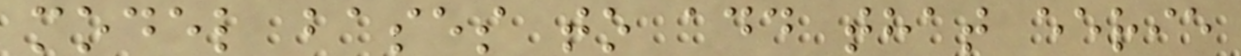model bases to add that eerie
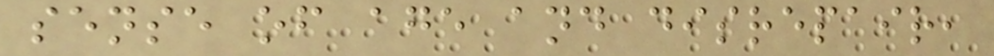sense of age and disrepair,
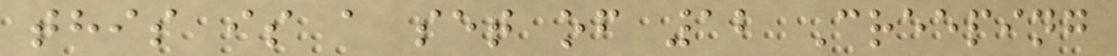this is a set of 12 Creeping
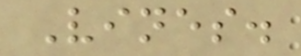Vines.
